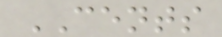CENTS
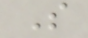S
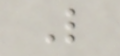L
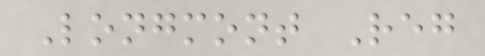Longmont Reg
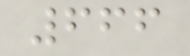666
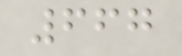667
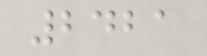2421
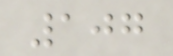107
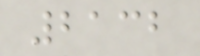2132
